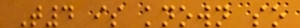T4 is known so
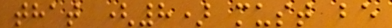that (8) must be
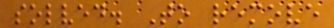solved. To remove
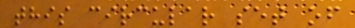this circular set of
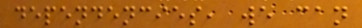dependencies, we can
